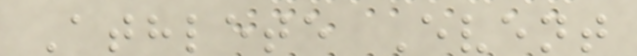Athlete Event
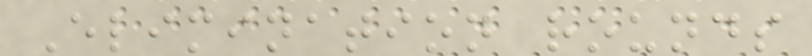Elimination rounds
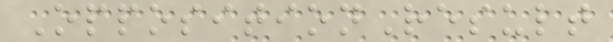OppositionResult
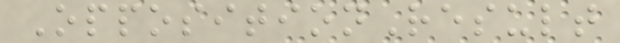OppositionResult
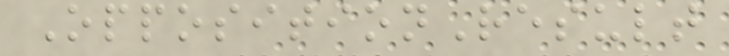OppositionResult
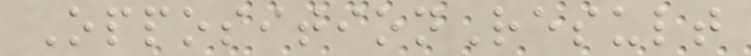OppositionResult
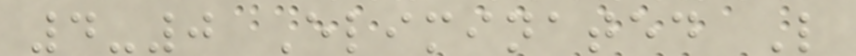4-0 Eliminated L
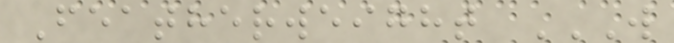Featherweight W
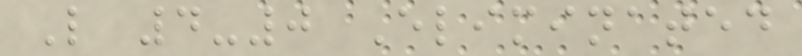L 4-0 Eliminated
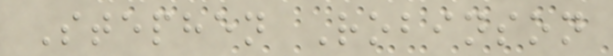Stephen Robinson
